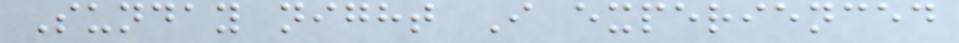Sunday night I experienced
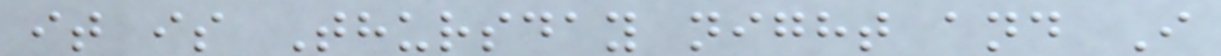it is Thursday night and I
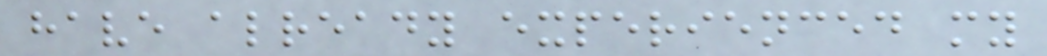have already experienced my
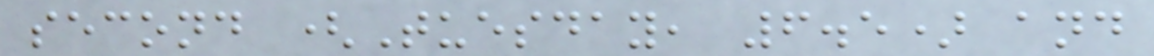second (Tuesday, 6.5) and
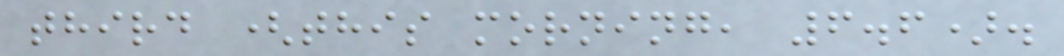third (this morning, 6.6).
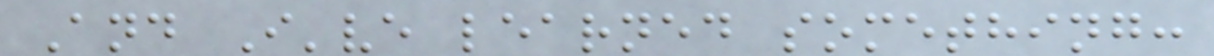And I've learned something:
